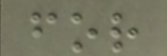for
